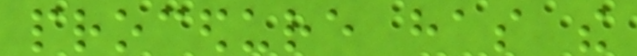procedure has the
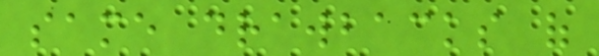same drawbacks of
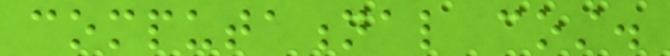computational cost.
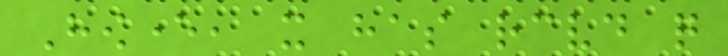However, it has received quite
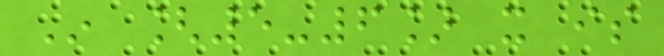In [5-6] it is
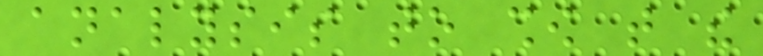analysis to show that the
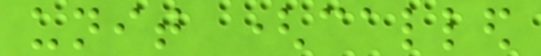unit (called
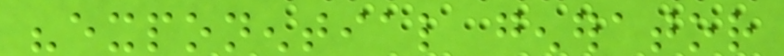"exponential generator
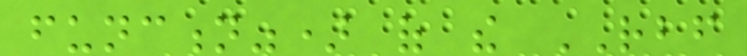function") of the RBF
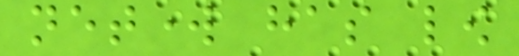network has low
